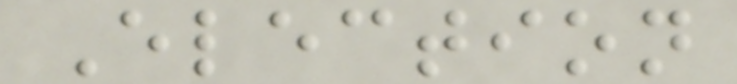Election
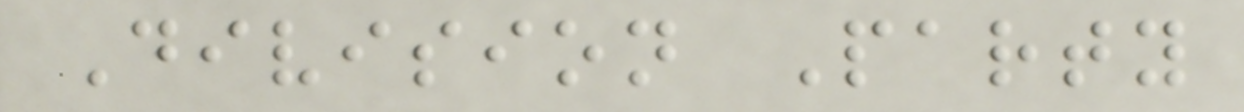Division Party
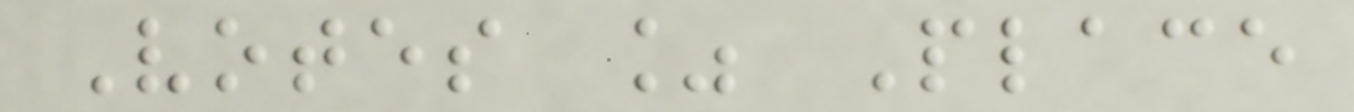Votes % Place
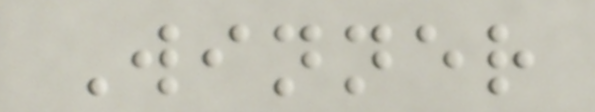Winner
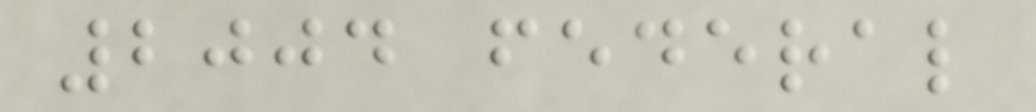2004 federal
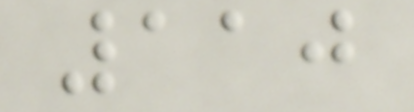110
